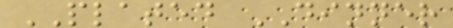PLATED DINNER
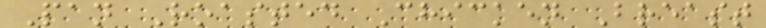Pan Roasted Chicken Breast
